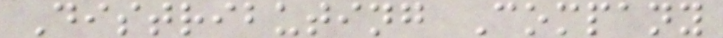Distributing Company
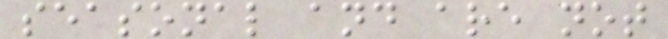seasonal and are not
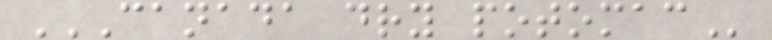CANADA DRY POTOMAC
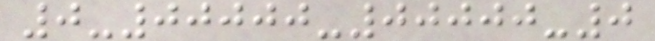0-00000-00000-0
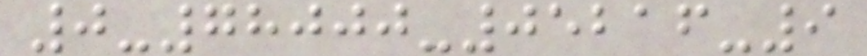0-78000-05216-9
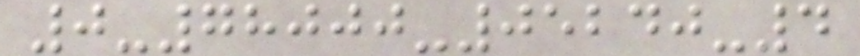0-78000-05240-4
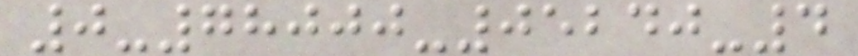0-78000-05240-4
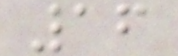16
